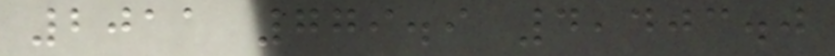2011 779.9 4,403.0
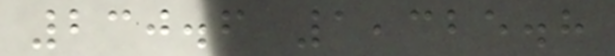230.6 1,325.8
